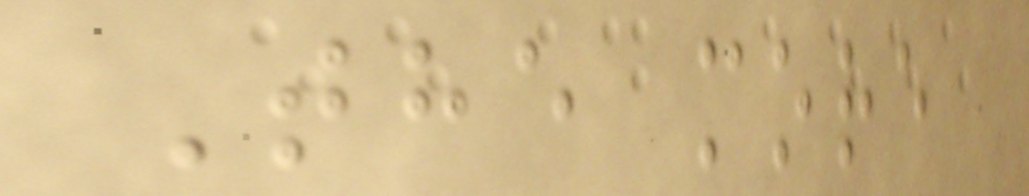The more
